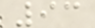93
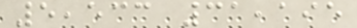5,533 31,195
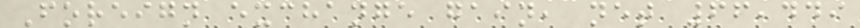Foreign exchange gain, net 66,449
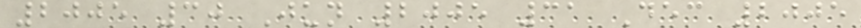2005 30 Jun 2005 31 Dec 2005
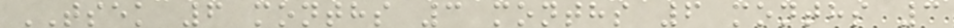TSEK 6 months 3 months 6 months 3
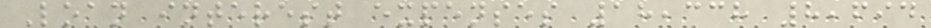Loan interest expenses 18,338 8,694
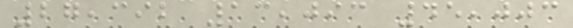27,392 13,093 45,003
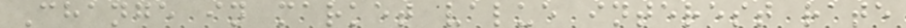Change in market value interest rate
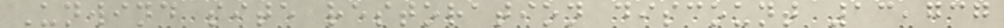Unwind site restoration discount 13,737
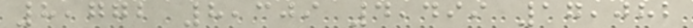8,772 8,309 4,499 17,082
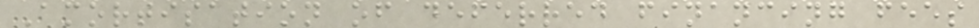Amortisation of deferred financing fees
